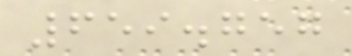659.757
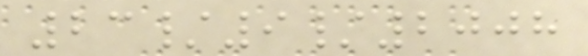23/9/2008
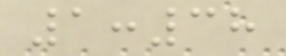1:38
